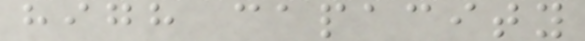high capacity
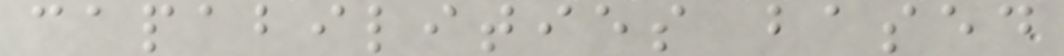capabilities based
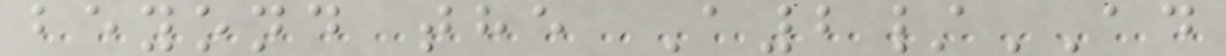beyond the A2/AD
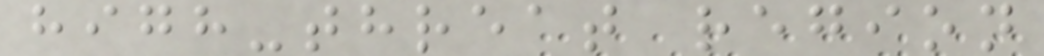high-threat region
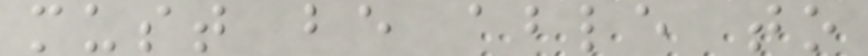must be able to
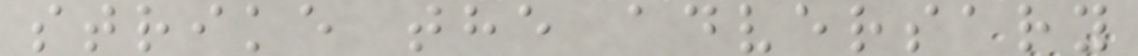strike the adversary
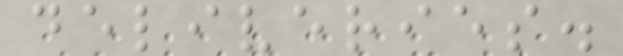deliveries.
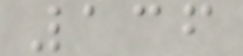136
